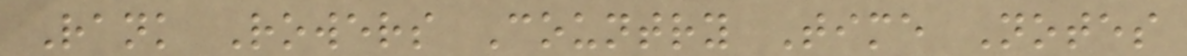Rank Rowers Country Time Notes
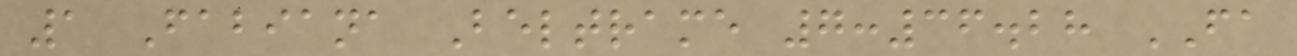1 Fabiana Beltrame 7:36.28 FA
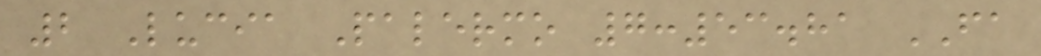2 Lucia Palermo 7:53.81 FA
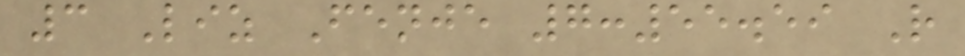3 Liz Fenje 7:55.59 R
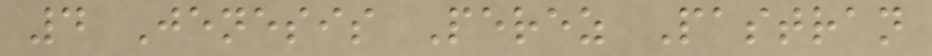4 Jenesis Perez Pastran
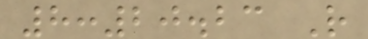8:20.23 R
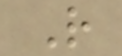R
